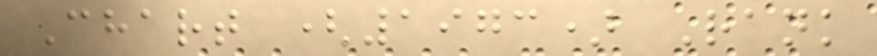Chart (1973) Rank
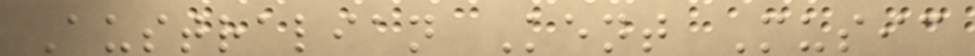Australian Kent Music
